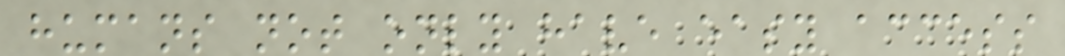humans not only have easy access
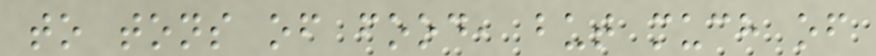to tons of food, but much of
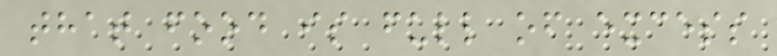that food is full of excess
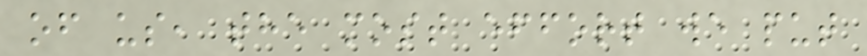of us, the most effort we put
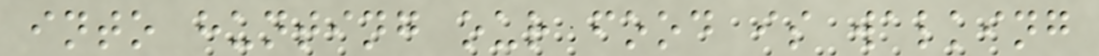into hunting our food is walking
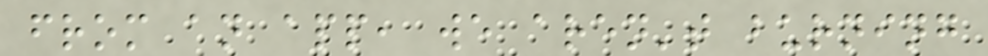from an app, we aren't burning
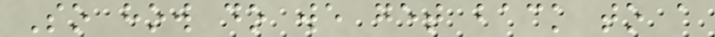So how do we get back to a
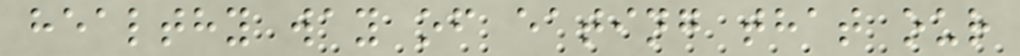healthy way of eating that our
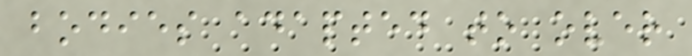bodies adapted to over
